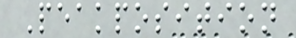Peakposition
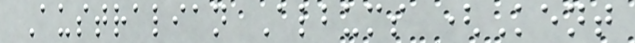Australian Albums (Kent
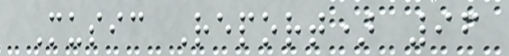Music Report) 96
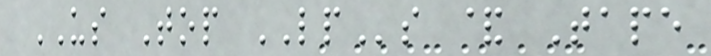US Top LPs & Tape
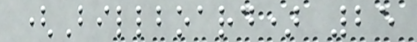(Billboard) 25
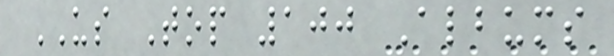US Top 100 Albums
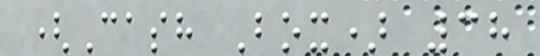(Cash Box) 38
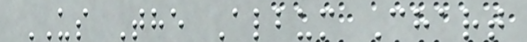US The Album Chart
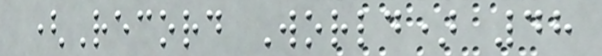(Record World) 48
